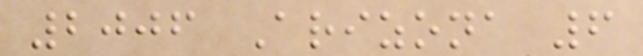2006 Arizona 6
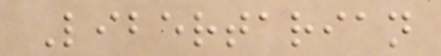Libertarian
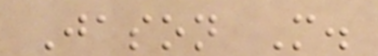Jason M.
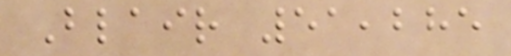Blair 51,285
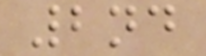2nd
